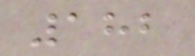182
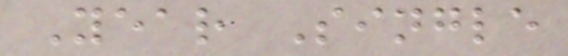Year Single
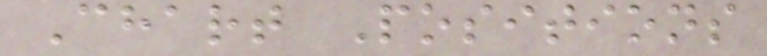Chart Positions
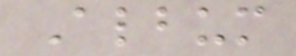Album
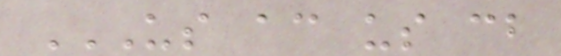US AC US CB
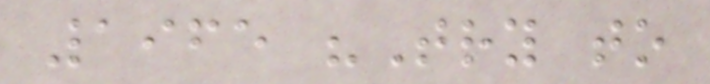1965 "Try to
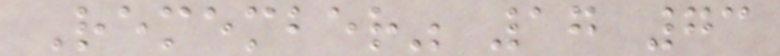Remember" 17 73
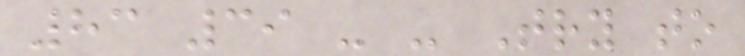83 39 - - Try to
